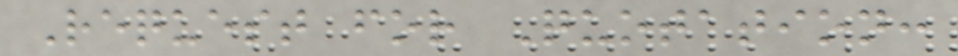Request for Quotation:
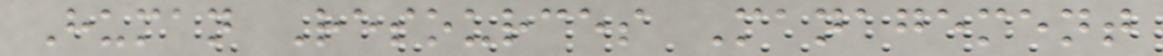Human Resources Management
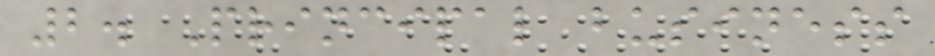2. Principal business
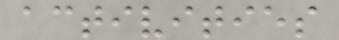activities
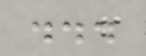...
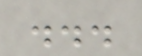...
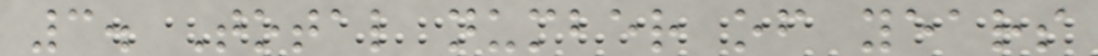3. Total number of years
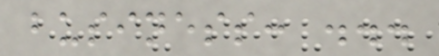business: ...
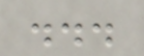...
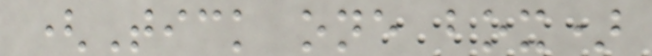(Tick one box)
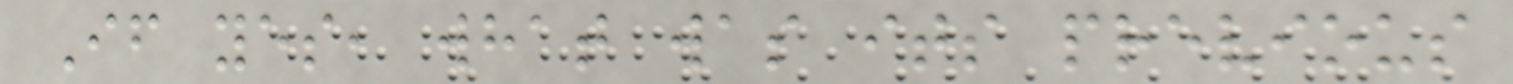If yes, what was its previous
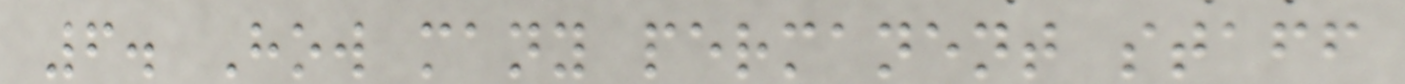6. How many permanent staff
